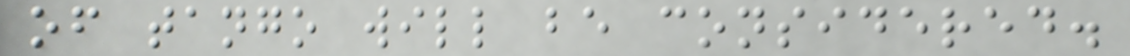of tango will be considered.
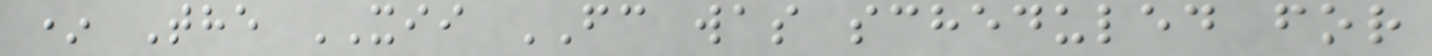* The XII FC was scheduled for
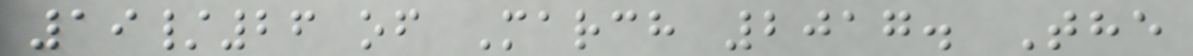19/26 of March 2017. The
